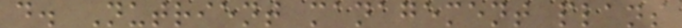d. Nutrient management plans
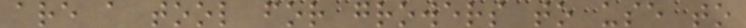are a tool for growers to use to
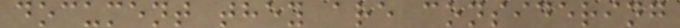document they are considering
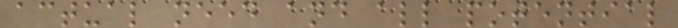actual need and all potential
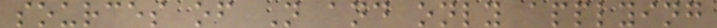sources of N and only applying
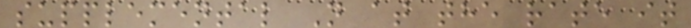supplemental N at the rate it
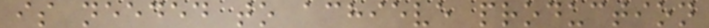is needed to achieve production
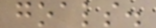goals.
